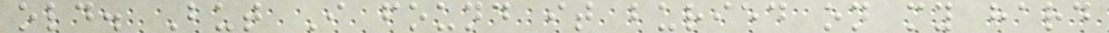old. But I found it buried on my hard
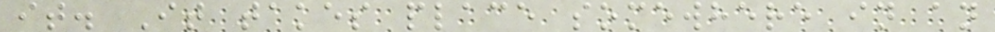it. It takes place somewhere in an
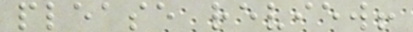please review!
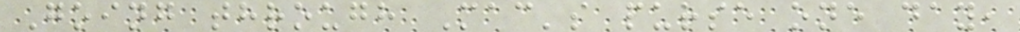Going through Mac's purse one day,
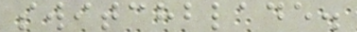switchblade.
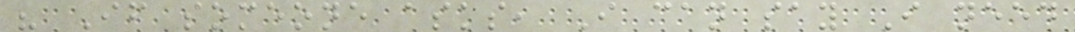" If someone asks, I can say I need
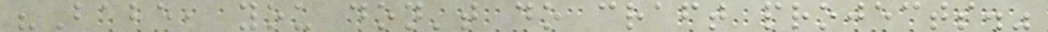"Babe, you don't do craft projects."
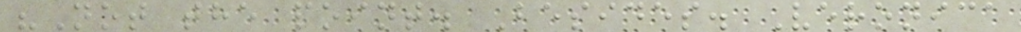"Not the point. Besides. Veronica
